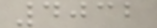4032
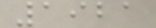1921
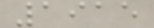1915
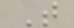T
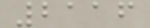2116
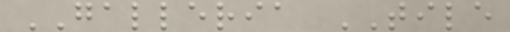GALLERIA TILE
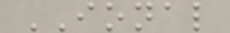IONAL
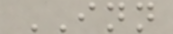INN
